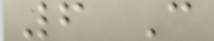6 C
